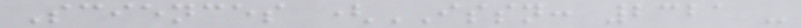Sciences (ISSN: 2321 -
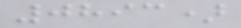0893)
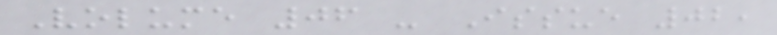Volume 06 - Issue 02,
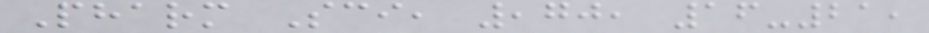Pharm Sci, ,70, 16-21,
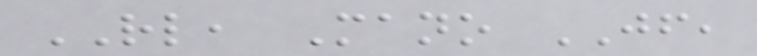RL, Mano JF,
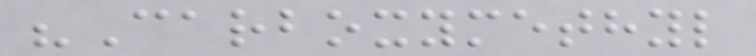"Carboxymethyl
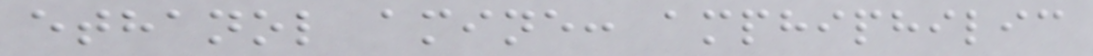ethanol amine: amphiphilic
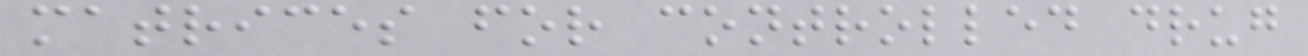matrices for controlled drug
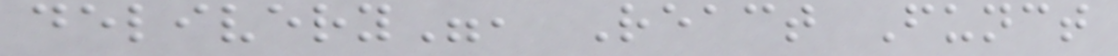delivery", React Funct
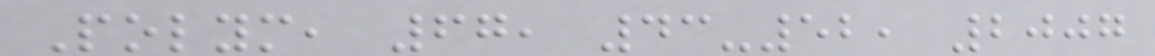Polym, 67, 43-52, 2007
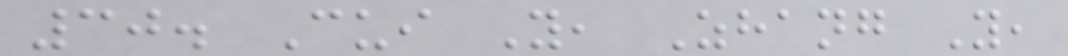30. Cui Y, Zhang Y,
